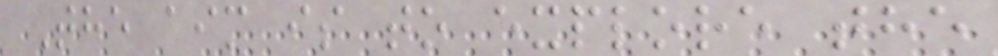The aim is to explore the
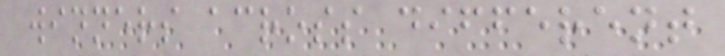winners across different
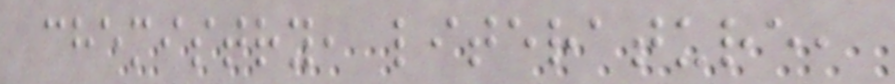chemistry, literature,
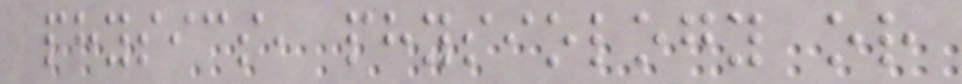physics, physiology or
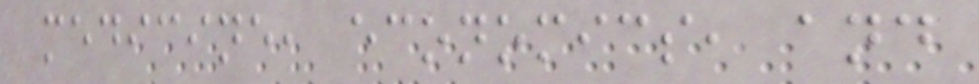medicine, economics, and
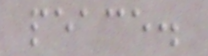peace.
